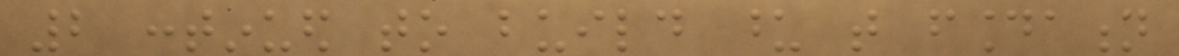2 continued to build upon that foundation
